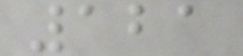121
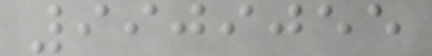9909055
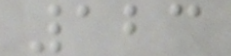123
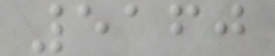5160
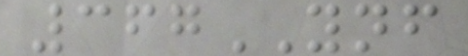367YNF
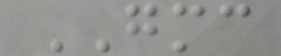GMC
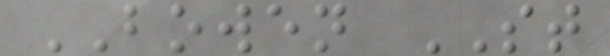BOWEN ST
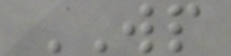WP
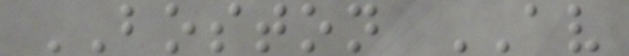BOSTON AV
